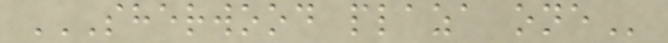SHERWOOD PLAZA ONE
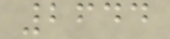2644
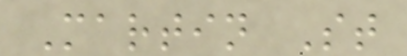Martin St
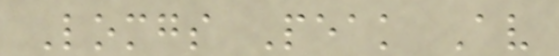Lomgs Peak Av
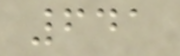641
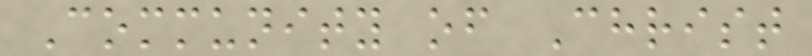Community of Christ
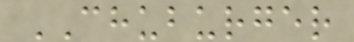CHUBURGER
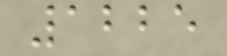1225
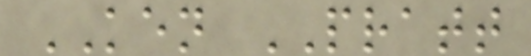KEN PRATT
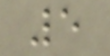5
